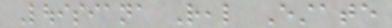Louisiana Real Estate
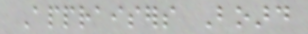Appraisers Board
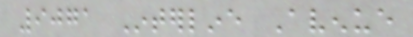9071 Interline Avenue
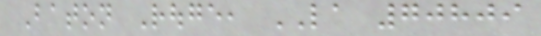Baton Rouge, LA 70809
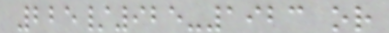225/925-1923 or
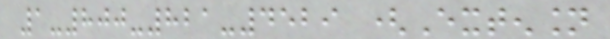1-800-821-4529 (Extension
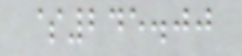$245.00
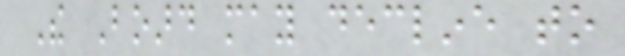The Board may decline to
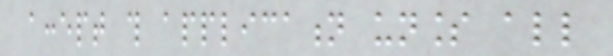accept this application unless all
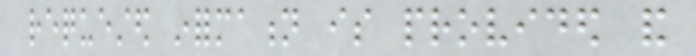requested information is provided and
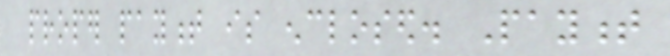proper payment is enclosed. Payment
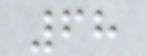68
